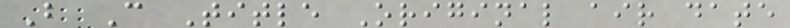B C Title Original air date
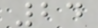24
